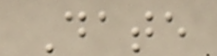Date
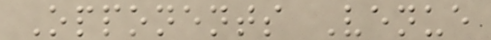Opponents Venue
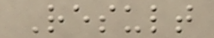Result
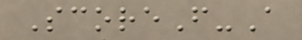ScoreF-A
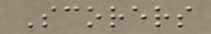Scorers
